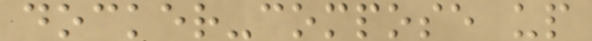docker-compose up
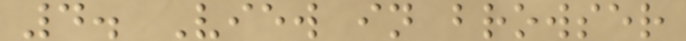4. View in browser
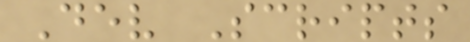Dev Scripts
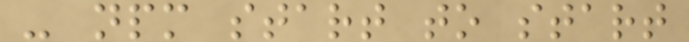- npm start to start
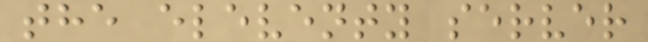the eleventy server
